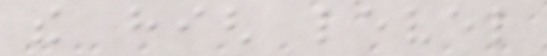the high level
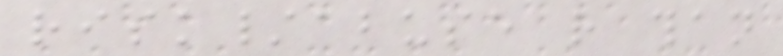risk/abuse rather than
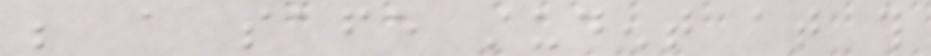be a safe student at this
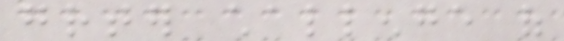greater challenge of
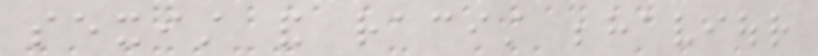sexist and racist behaviour
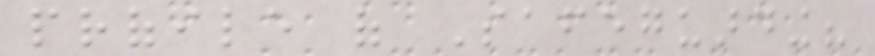profile of Safeguarding?
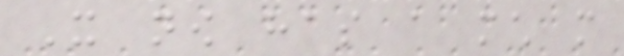It now has a much more
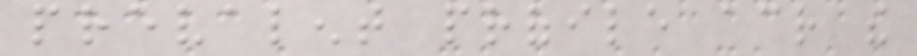prevalent profile across the
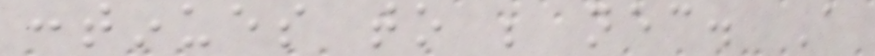continues to be necessary. A
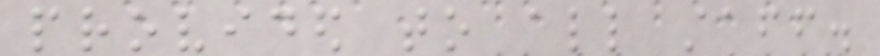provided to all staff.
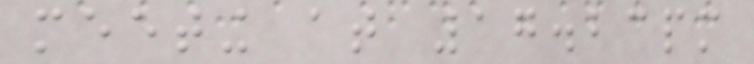meeting at 17.23pm
